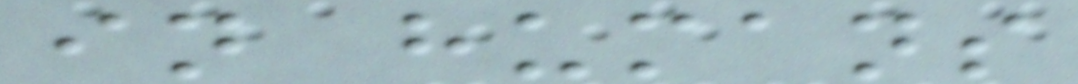in humans
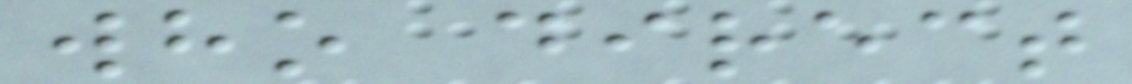who direct
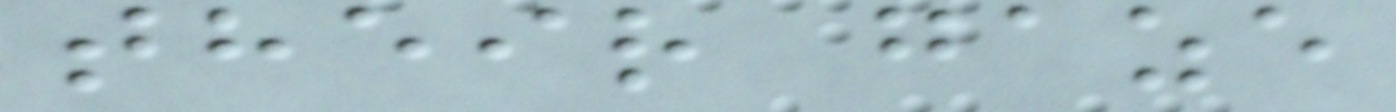their gaze
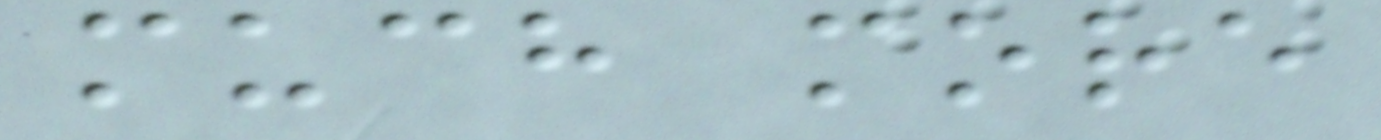much more
